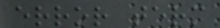error term
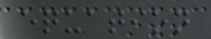equation
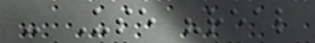- Use "real
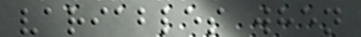variables when
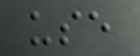use
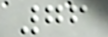76
